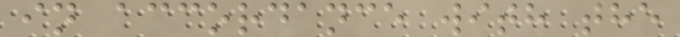in accordance with the
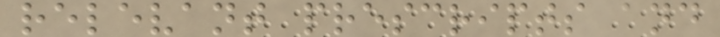relevant prescripts and
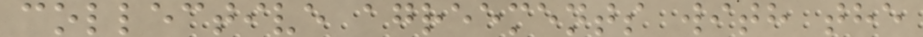collective agreements with the
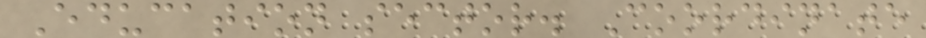Education sector. Coordinate
